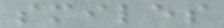smiles
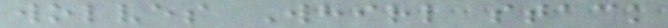wolves Whirl stack
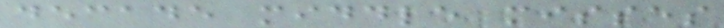decade middle misses
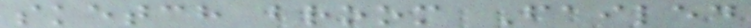sketch broom Failed
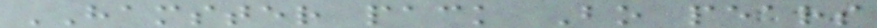HAMSTER pack Bo pears
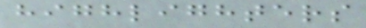highlighters
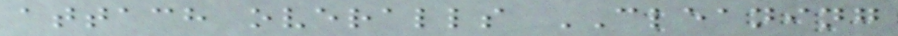attach overalls CLEANING
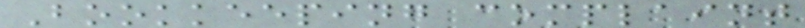Bookkeeping complaint
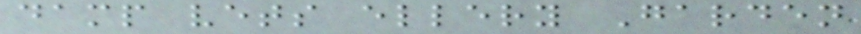damp vets ellery Garden
